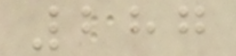287
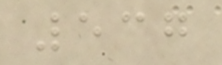537
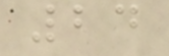24
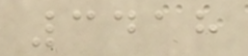3418
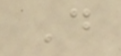D
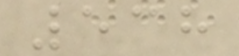538
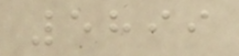5899
